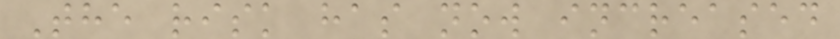The risk has now increased
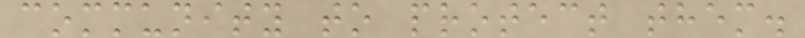community to protect them.
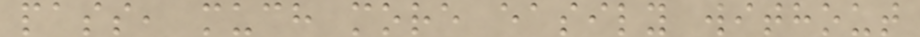pass, much more easily without
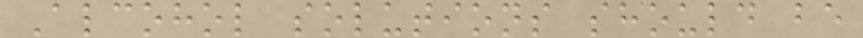Alcohol solutions should be
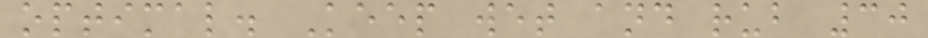optimal. Keep wet and rub 30
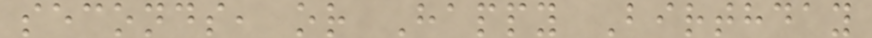seconds, or Happy Birthday
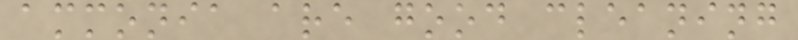ammonia are good cleaning
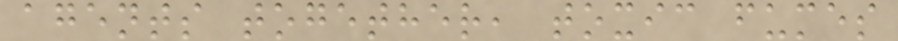agents together, toxic fumes
